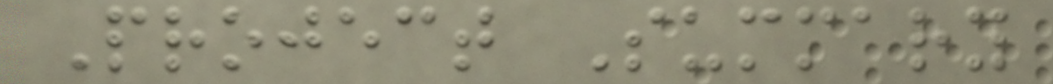Project Summary
